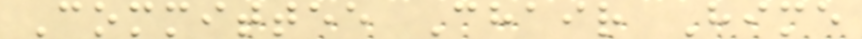Committee Chair Hime
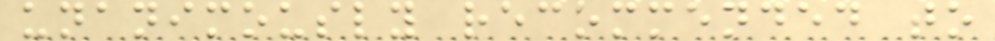unanimously recommended to
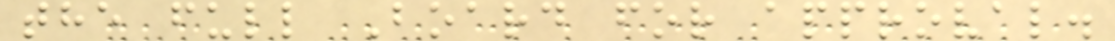the full Board for approval.
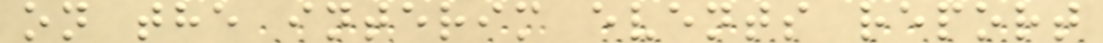on the interim events report
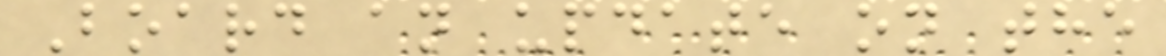Board an update on the
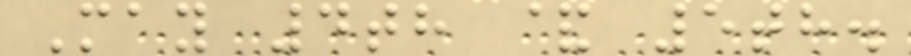May 4th & 5th.
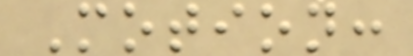Motion:
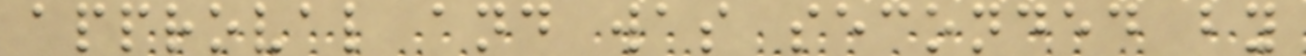approval and was seconded by
